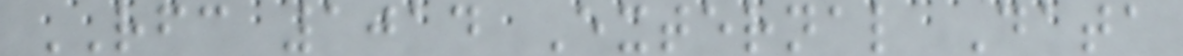RFC 1014 External Data
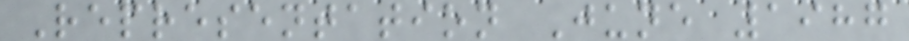Representation June 1987
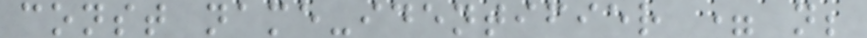const name-identifier = n;
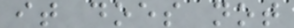it does not
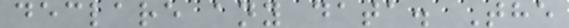declare any data. The
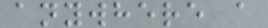anywhere a
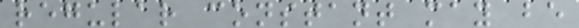regular constant may be
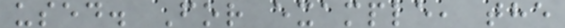used. For example, the
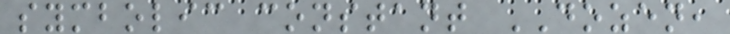symbolic constant DOZEN,
